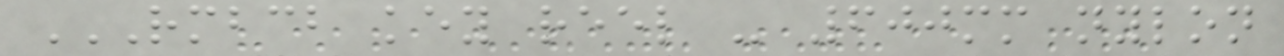RMBCB KEY REEL - 600MM NYLON
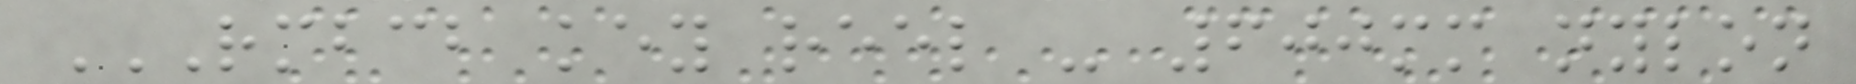RMBCB KEY REEL - 600MM NYLON
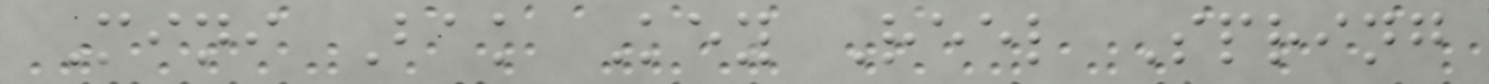Mini Bak Key Reel Spring
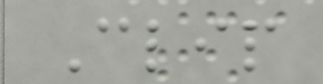Clip
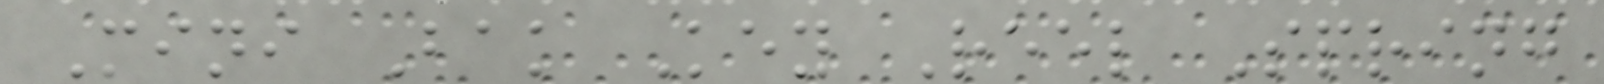Mini Bak Key Reel Spring
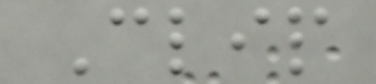Clip
